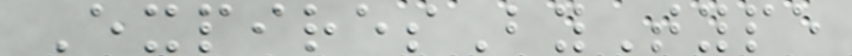ExpiresByType
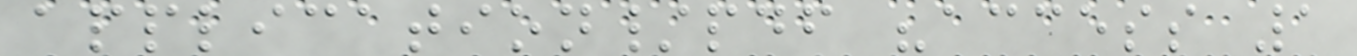application/pdf "access 1
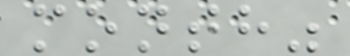month"
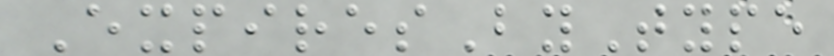ExpiresByType
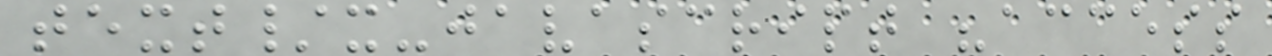text/x-javascript "access
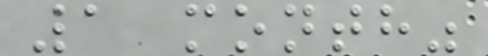1 month"
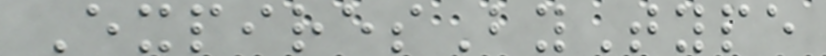ExpiresByType
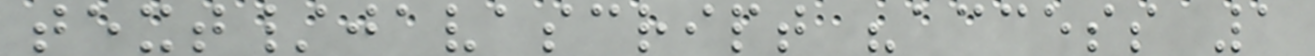text/javascript "access 1
